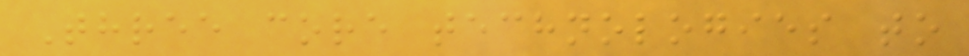Three core technologies to
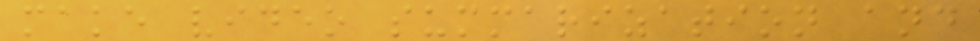make video summarization and
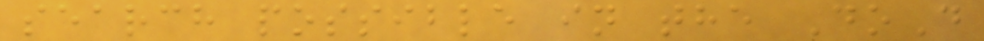search possible in the DoD
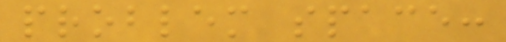problem space:
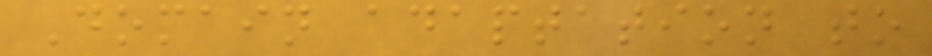Domain adaptation to
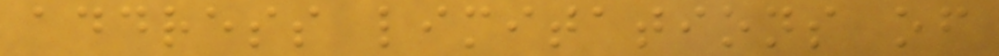address limitations of
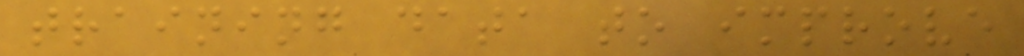training data to improve
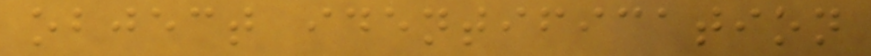object identification
